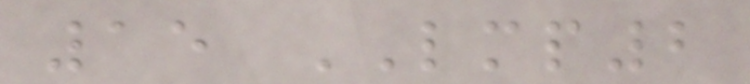15 LMP2
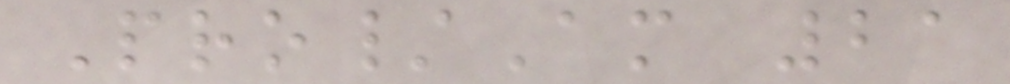Pro/Am 21
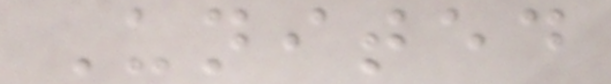United
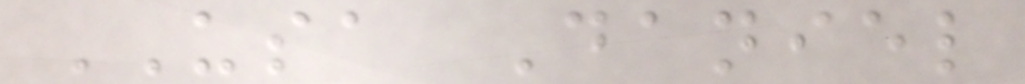USA Daniel
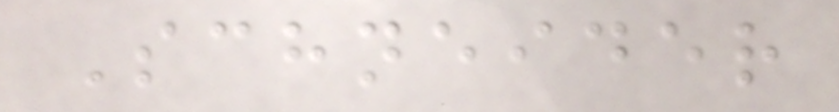Schneider
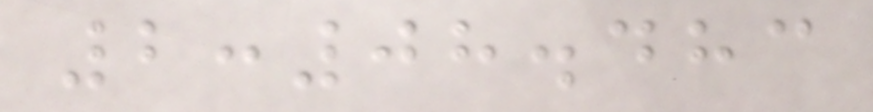2:08.483
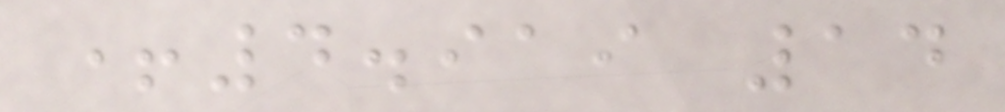+4.919 14
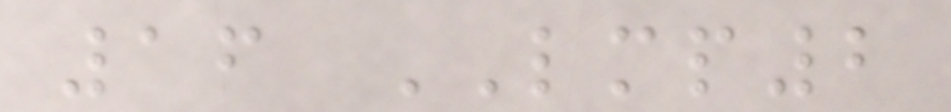16 LMP2
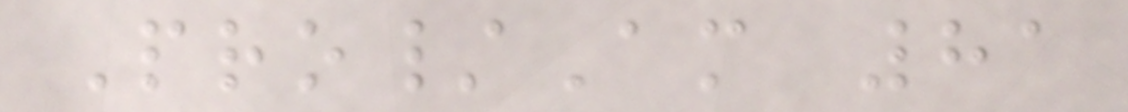Pro/Am 81
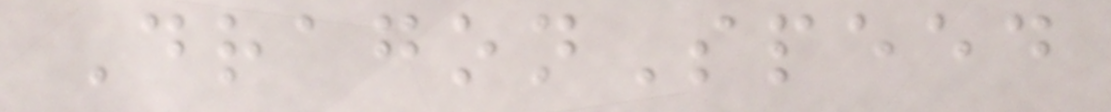DragonSpeed
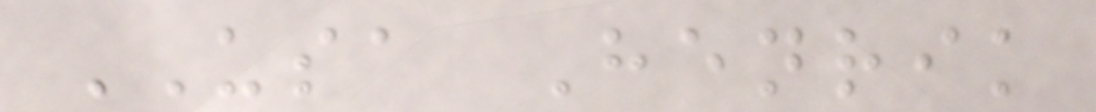USA Henrik
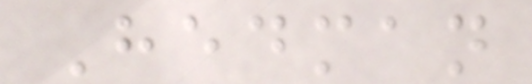Hedman
